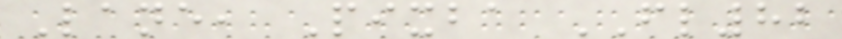Lane, Pixba FL82
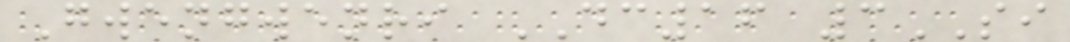Gwengwenri DC16 3SI
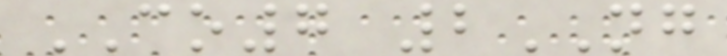CO7 2NG
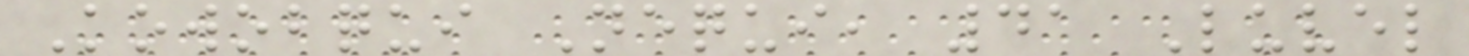Kowobqui Nequi, 41 Luvel
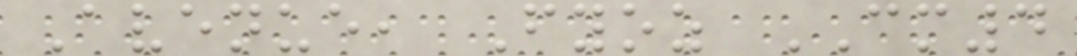Avenue, Fyoz CM4
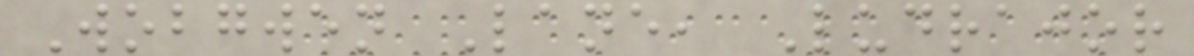Wobgwen Lane, Ludrajor
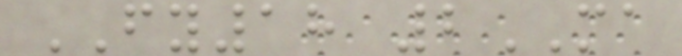FY18 2MA
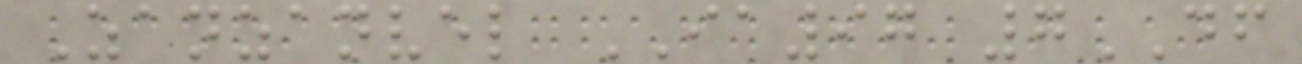Zanzanvel IA97 7DF
